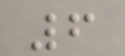6
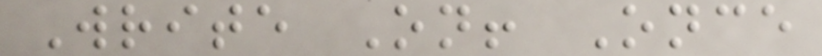Write On! Once
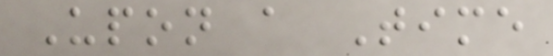Upon a Time
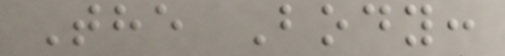The Body:
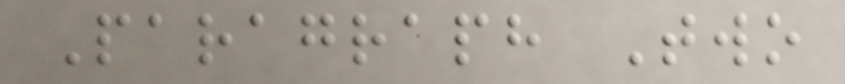Paragraph Two
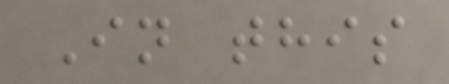In this
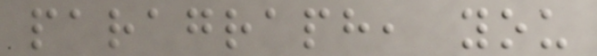paragraph, you
